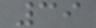39
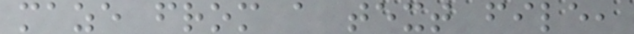maze from a text file,
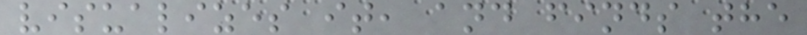visualizes it, and finds the
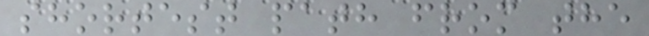shortest path from the
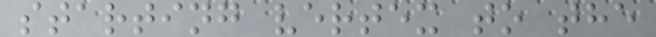starting vertex to the
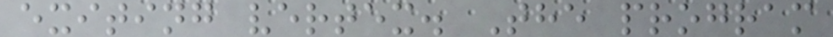exiting vertex. The program
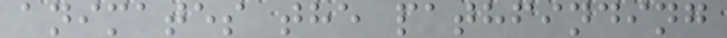animates the pathfinding
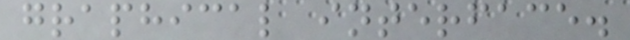graphical interface.
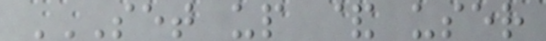SET UP & USER
